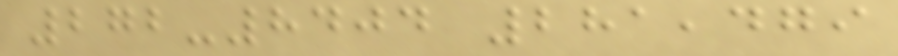272-8404 281,479
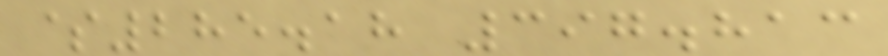$285.18 397.813
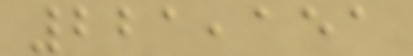221,151
